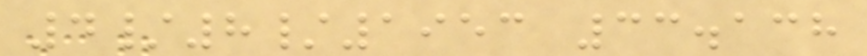4/8/1953 33.138
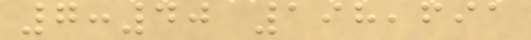7:40 198,691
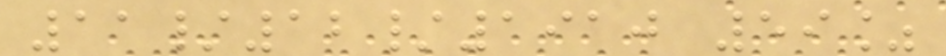11/12/1910 59%
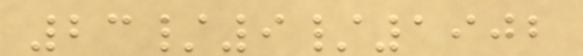23/9/1902
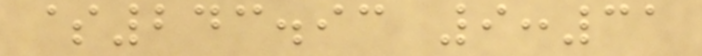$243.93 9:31
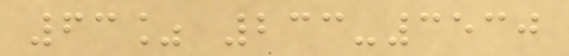63% 233-3530
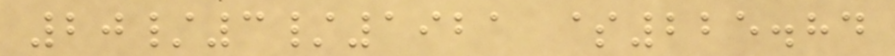20/3/1921 $225.84
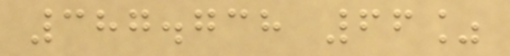387.738 66%
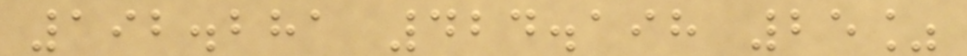192.281 424.198 25%
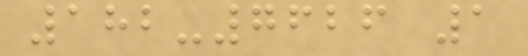182-7626 1
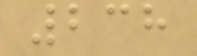238
